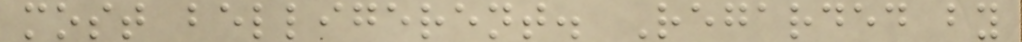most belligerent. Regarded by
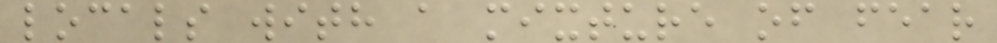locals with a mixture of fear
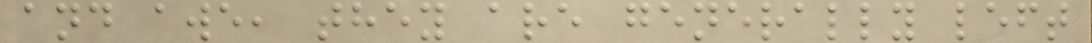and awe, they are generally left
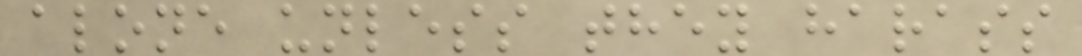alone unless they harass
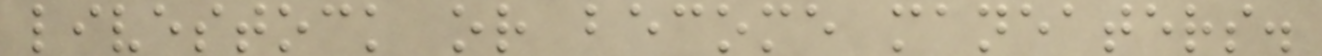livestock or become maneaters.
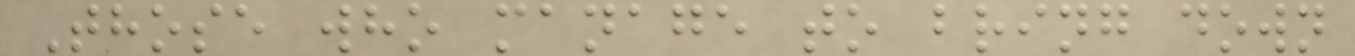Those who manage to bring down
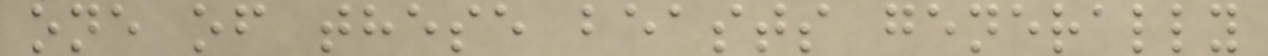one of these beasts generally
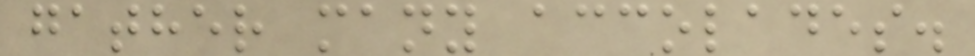gather many accolades.
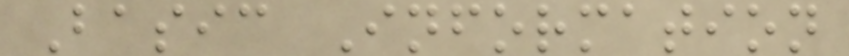Basic Information
